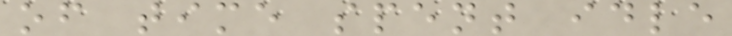of time spent idle
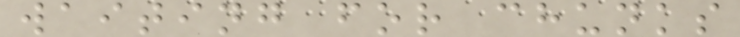waiting for chunks
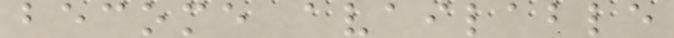become available
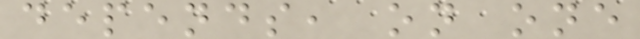depends, on one
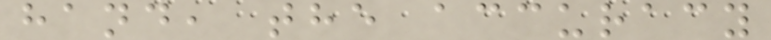hand, the accuracy
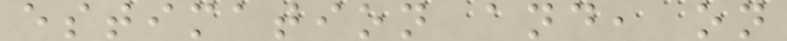estimation and, on
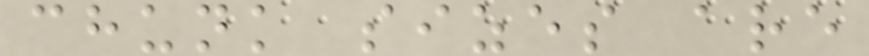chunk sizes are
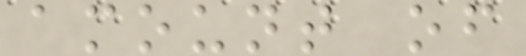amount of
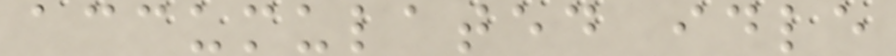accumulated idle
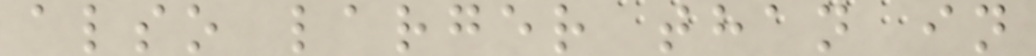also larger than in
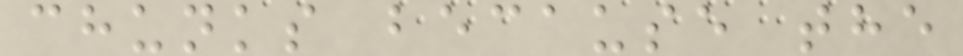chunks because the
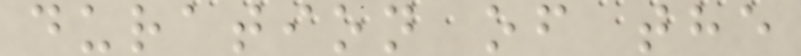duration of the
